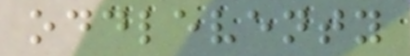oddleventy
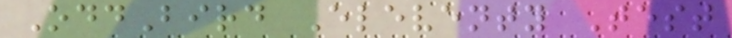OddBird Eleventy Test
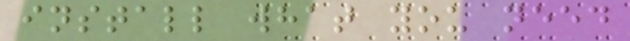install what you need
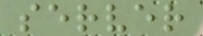server
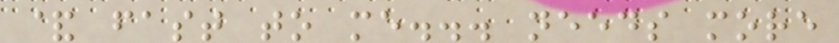& fast to me... needs more
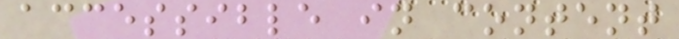accessible in content
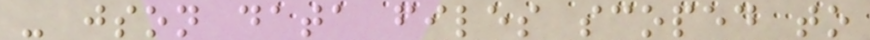- json data files scoped to
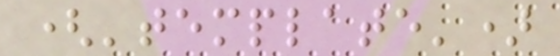('template')
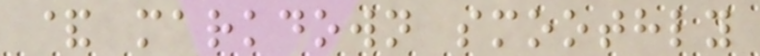& markdown smoothly
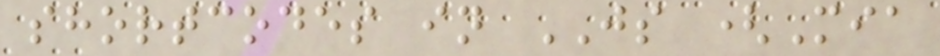shortcodes in JS (Mia
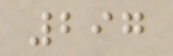297
